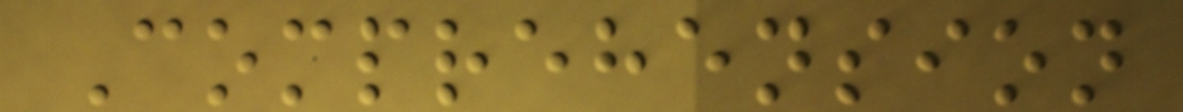Comprehension
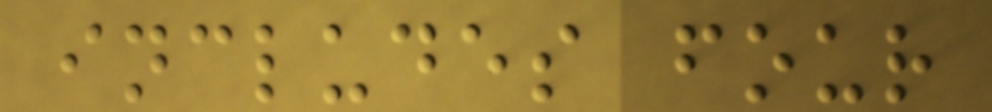includes four
